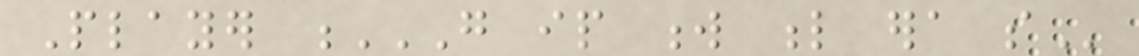Player G IP W L ERA SO
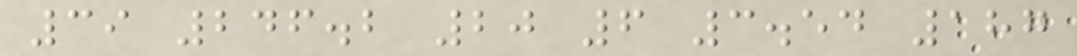39 246.2 20 6 3.54 187
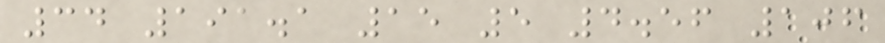34 191.1 15 5 4.56 106
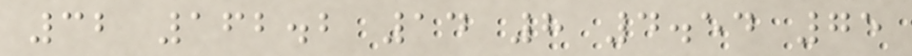32 162.2 14 8 4.54 75
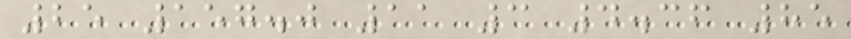25 157.0 11 3 4.36 85
